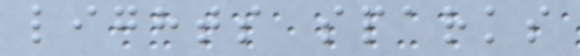lights sparks
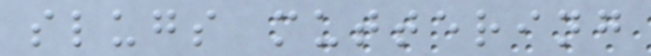slugs muttering
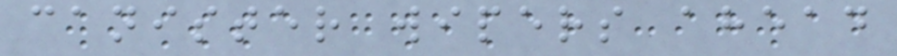canister wipers ahead
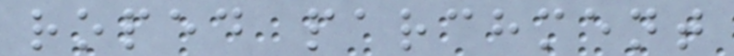roped parchment
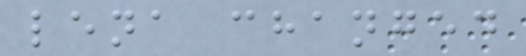lena changed
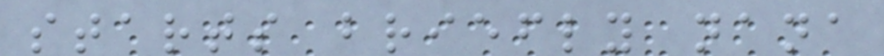starts briefly nana
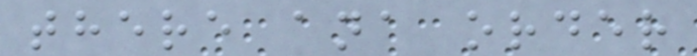there ana order
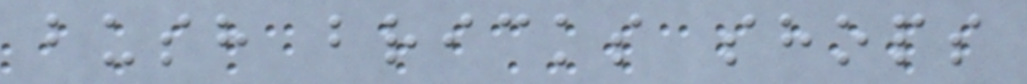bush bricks shops
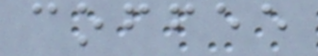coffee
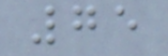75
